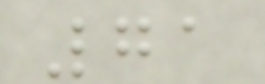71
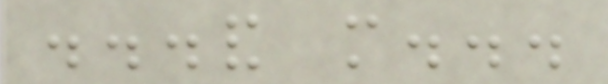...and more...
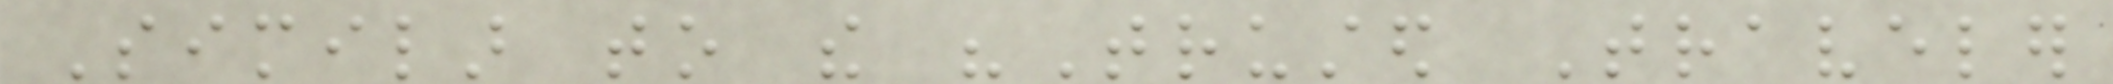Similar to the "Trusted Traveler
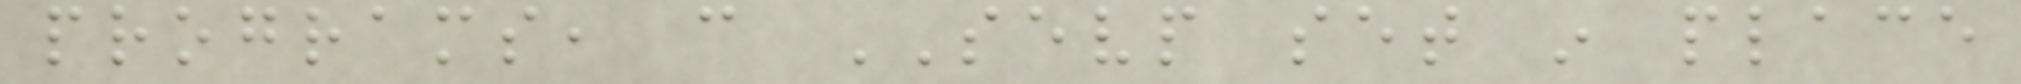programs, can SEVP set in place
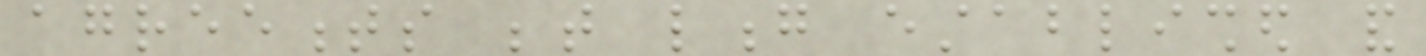agreements between long established and
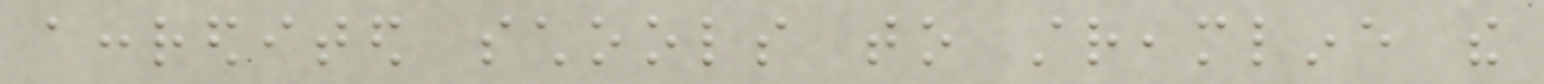accredited schools to streamline the
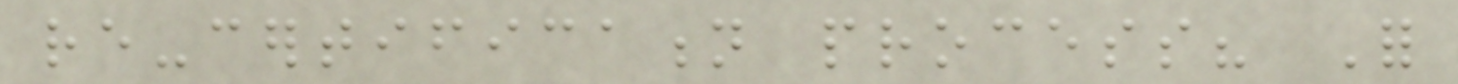re-certification process? For
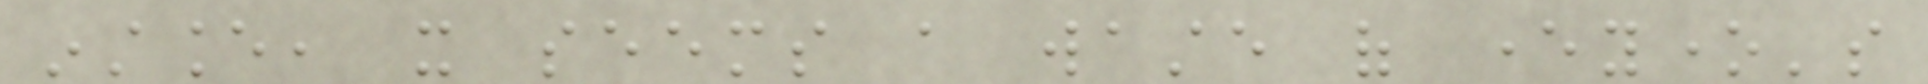instance, it seems a waste of everyone's
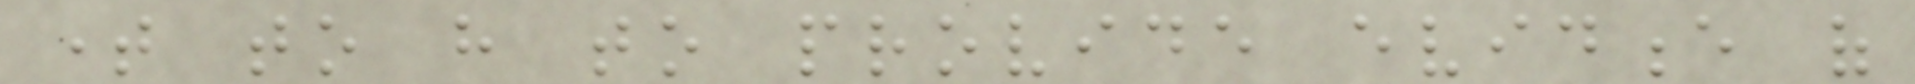time to have to provide evidence of
